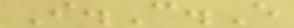I.C.E
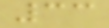33
